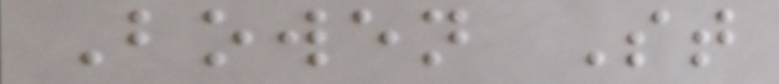Bowen St
